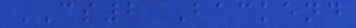CS2 Backend
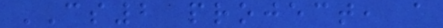CS2 project, a
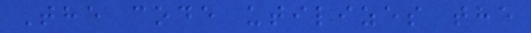The code utilizes the
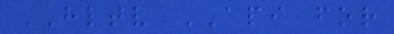HLTV API for
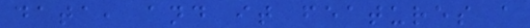data, and it features a
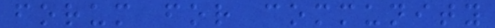forum for community
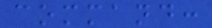command:
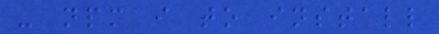- npm i to install
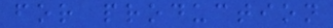for production
